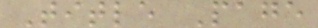Title Page
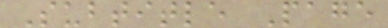Subtitle Page
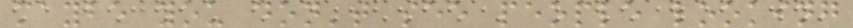maybe you don't see people looking
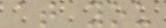at you
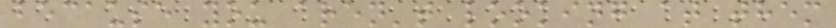because you aren't looking at them
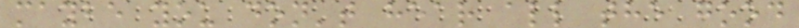maybe you don't hear all the good
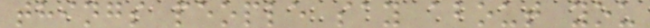things people say about you
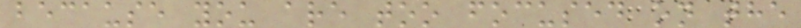because you are too focused on the
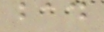bad
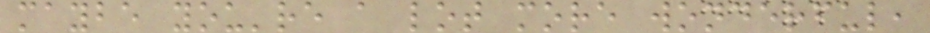maybe you're a lot more wonderful,
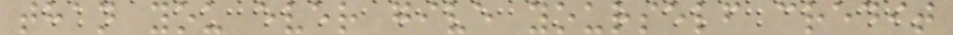than you ever give yourself credit
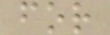for
